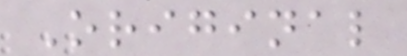Original
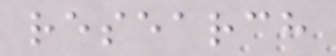research
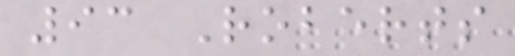93 Roberts
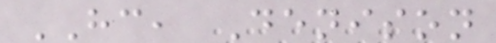HC, Denison
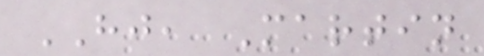HJ, Martin
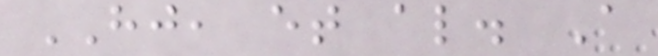HJ, et al. A
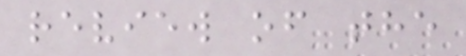review of the
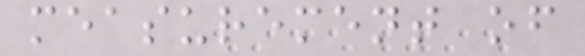measurement of
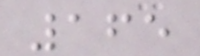165
